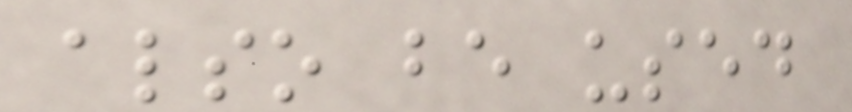also be used
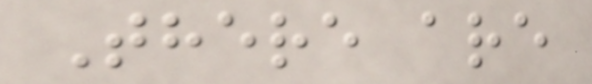There are
